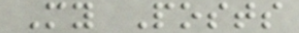My Posts
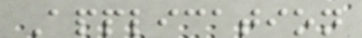Application
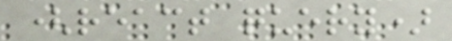(react query)
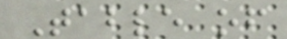Table of
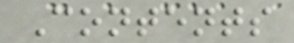Contents
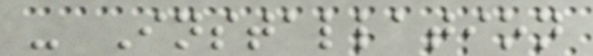- Installation
